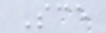Sce
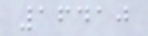16410
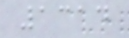1314
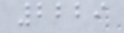2229
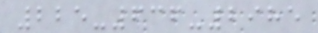225-636-2985
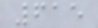615
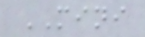MINI
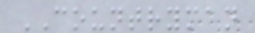COUNTRYMAN
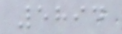5894
